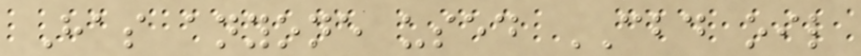Has anyone used CBD oil
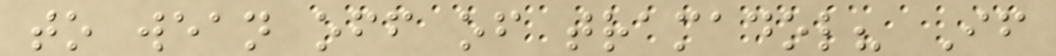to wean off of tramadol? If
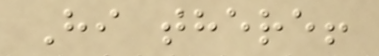Hi there!
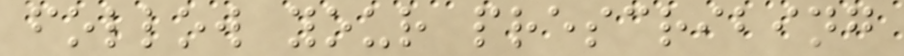follow your prescribing
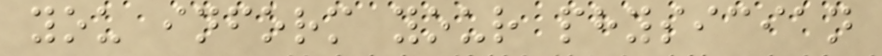you inform your physician
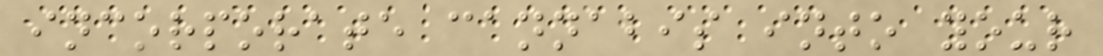incorporate cannabis into your
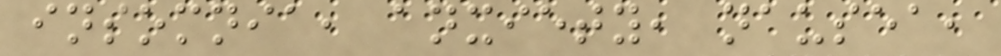insomnia, anxiety, nausea,
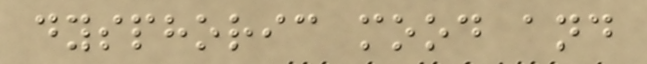dysphoric mood and
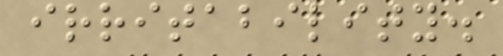irritability.
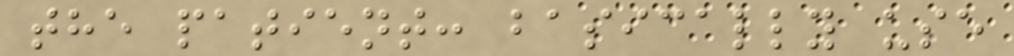the patient: basically use
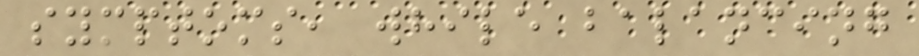symptoms, while balancing
